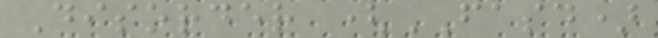Disorder (FASD)
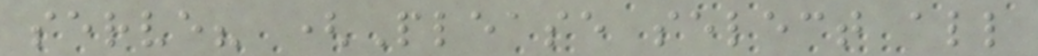serve? (Please select all
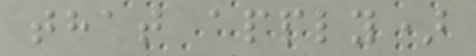that apply)
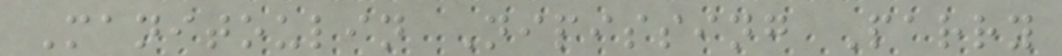Manitoulin Nipissing Parry
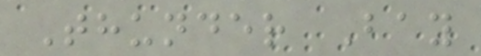Thunder Bay
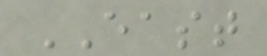EAST
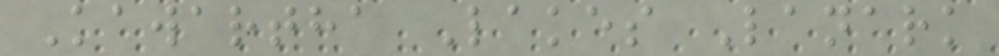Kawartha Lakes Lanark
